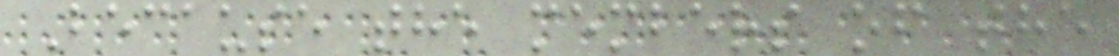Because the members of the
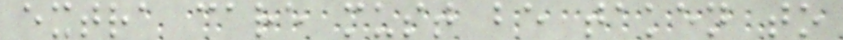extra care must be taken to
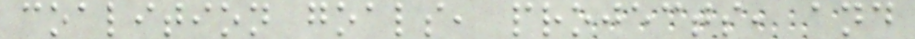coalition goals, projects, and
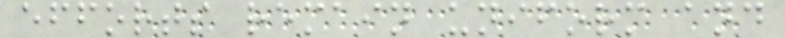efforts remain uniform and
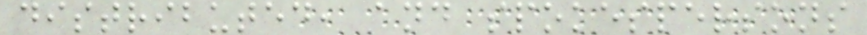distributed, and spokespersons
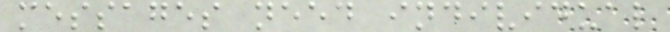messages need individual
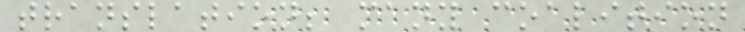translation; many coalition
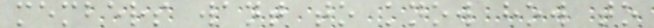members want to know how to
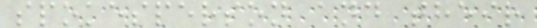spokesperson and their
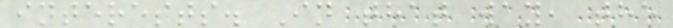interests. In that way, the
